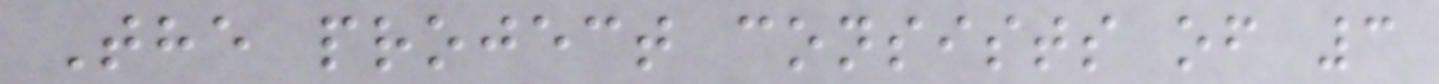The project consists of 3
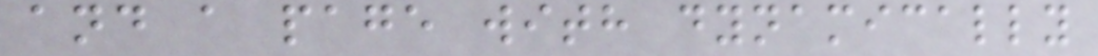and a page with dynamically
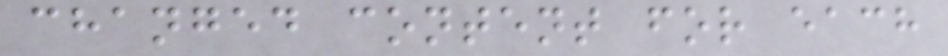changed content for each
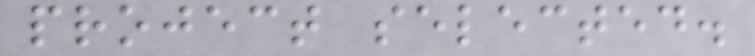project selected.
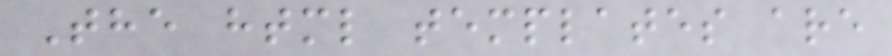The html templates are
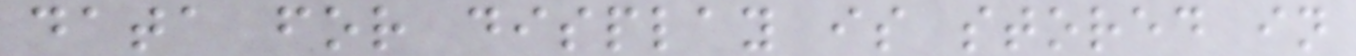data for display is stored in
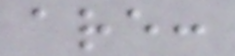are:
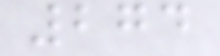274
